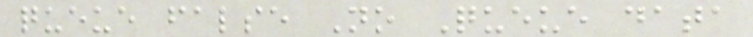queue false No Queue data
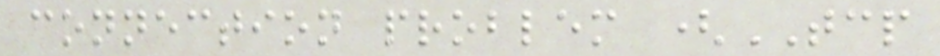connection problem (TCP
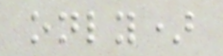only)
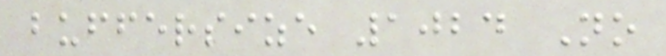buffersize 1024 No
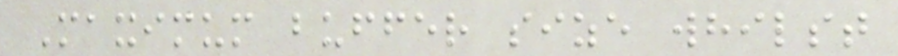Maximum buffer size whilst
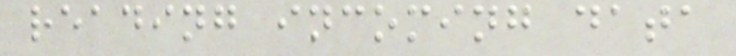reading incoming data
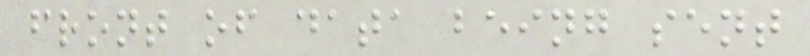front of data being sent
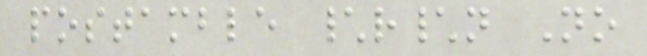postamble \r\n No
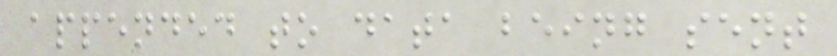appended to data being sent
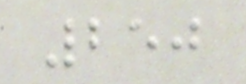250
